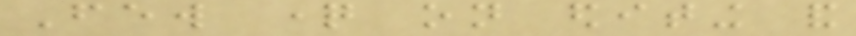Few question on editing and
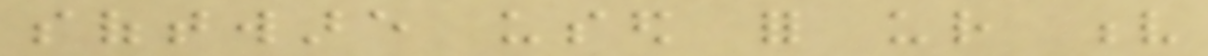software used for ur v
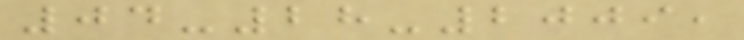04-28-2009,
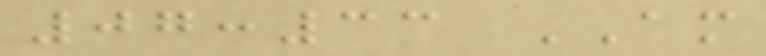07:33 AM
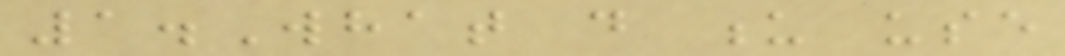1.What do u use
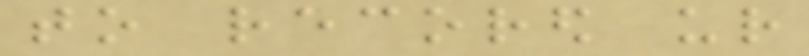to recored ur
